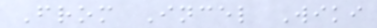From Incel Wiki
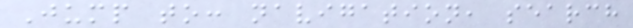Jump to: navigation, search
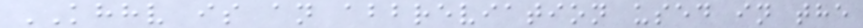KHHV is an abbreviation used in the
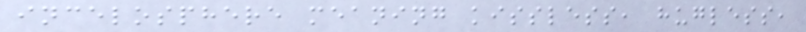incelosphere meaning kissless, hugless,
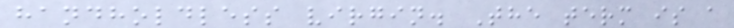handholdless virgin. The term is a
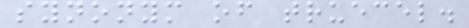synonym of truecel.
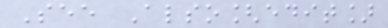See Also[edit]
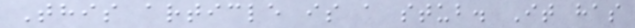This article is a stub. It has
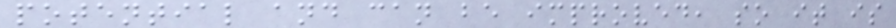potential and can be improved, so it is
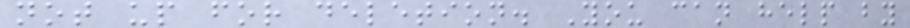not up for deletion. You can help by
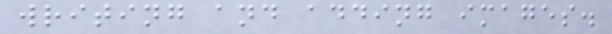writing and adding images.
